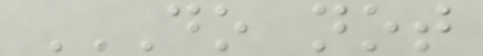DO NOT
